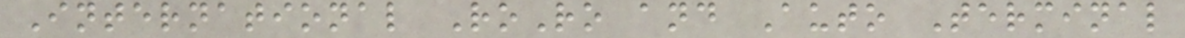International RoRo and Auto Terminal
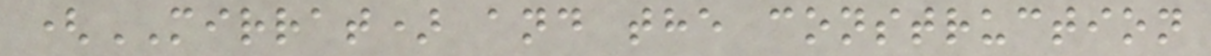(MIRRAT) and the construction
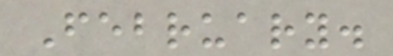February.
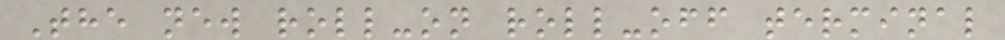The new roll-on roll-off terminal
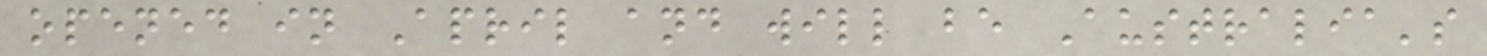opened in April and will be Australia's
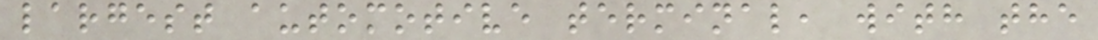largest automotive terminal, with the
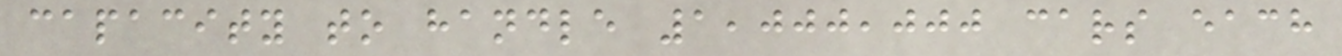capacity to handle 1,000,000 cars each
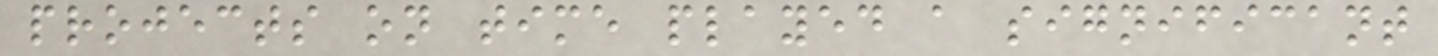projects on time played a significant
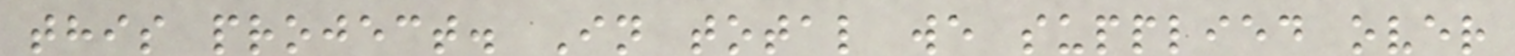this project. In total we supplied over
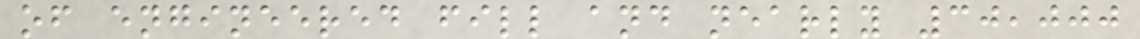of engineered fill and nearly 30,000
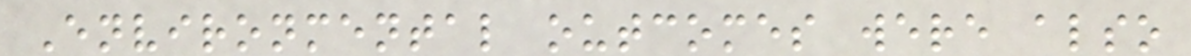Environmental outcomes were also
